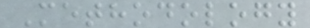Methodology
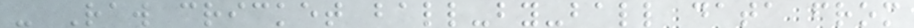- Raw cricket ball-by-ball data from
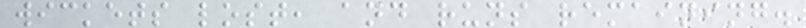wickets lost, and runs remaining.
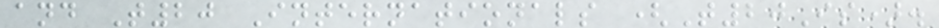and T20 Internationals (T20Is).
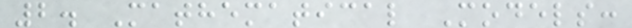2. Mathematical Models:
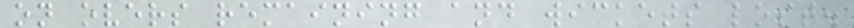on overs remaining and wickets lost.
